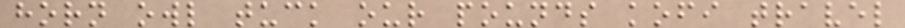horn owl tuck our pounds kofi travel
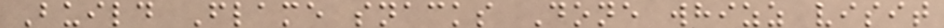Build Flame snacks Done whizz visit
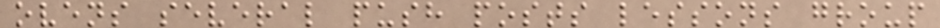ovens several push posts lessons group
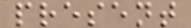present
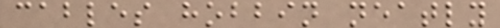cables hobbin neatly
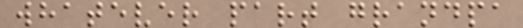whatever part grandpa
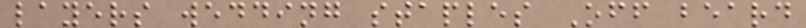layers wedding staples Off beard
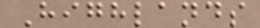Highlands
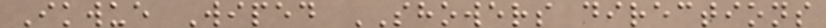Ikwue Wiped SHOWERS directions
